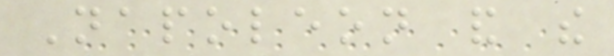Napoleon and the
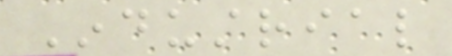Industrial
